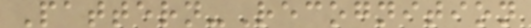Pattern-Recognition
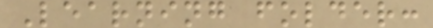Learning folder:
